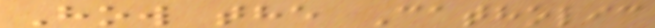How the Catholic
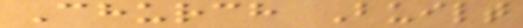Church Built
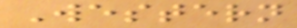Western
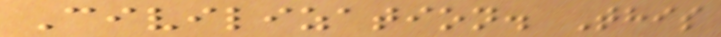Civilization. This
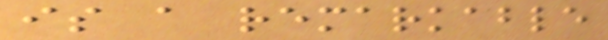is a remarkable
